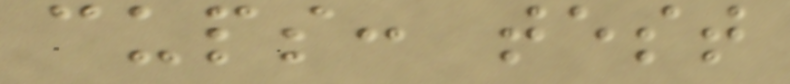cups: test
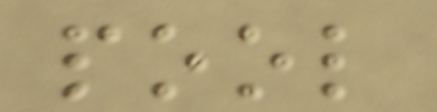pool
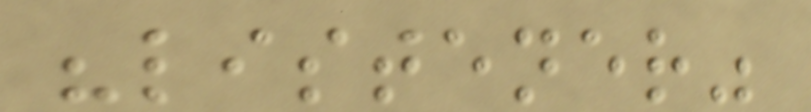"listener"
